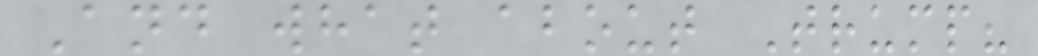And what about Trump?
